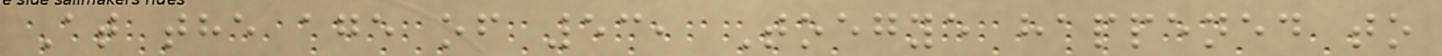At the age of 53, Toegye happened to
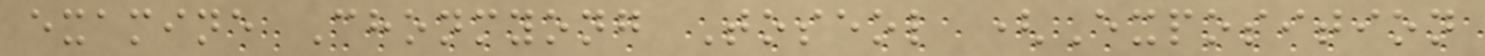examine Chonmyong Toseol (Exposition
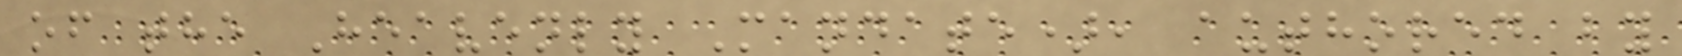of the Heavenly Mandate), authored by
